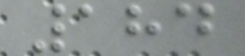184
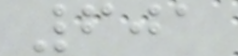601
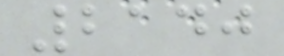2140
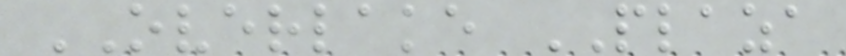OVERLAKE PLAZA
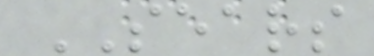SEARS
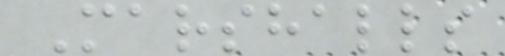Marshalls
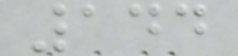144
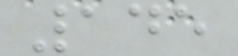145
